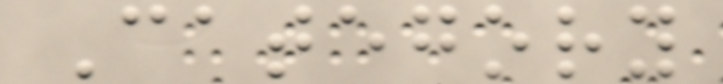Category
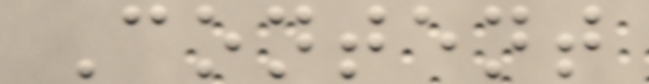Content
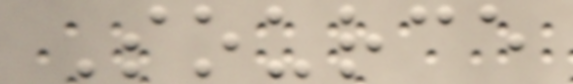Source
